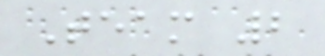Team 2
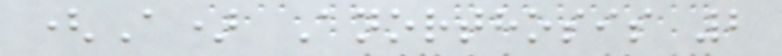(A) Anorthosis 2
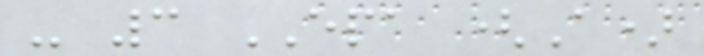- 3 EPA (A)
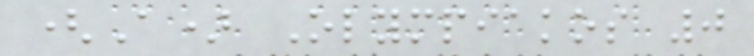(A) Olympiakos 0
